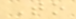To
